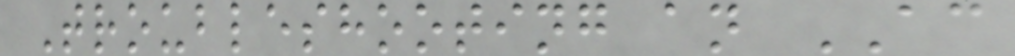Troubleshooting an AC
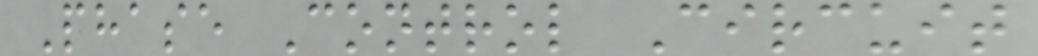Phase Control Circuit
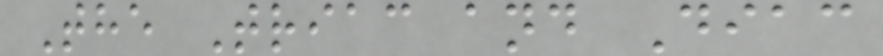The Triac and Diac
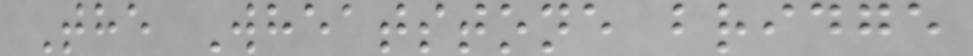The Wheatstone bridge
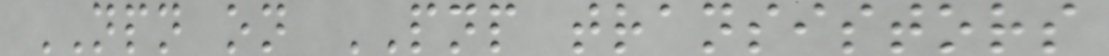NPN on PNP transistors
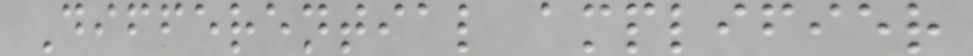Differential amplifier
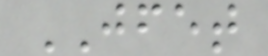JFET
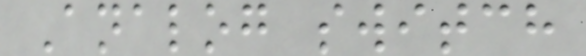Analog switch
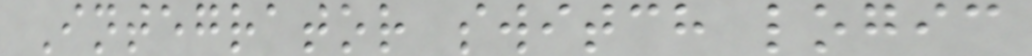Integrator switch logic
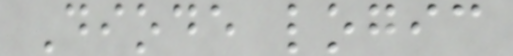Diode logic
